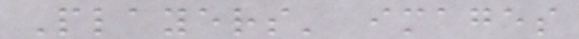Players' images
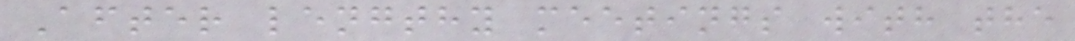After lengthy meetings with the
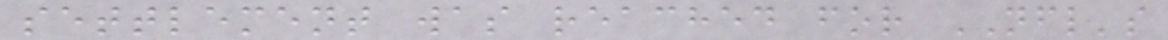settlement was reached for NFL's
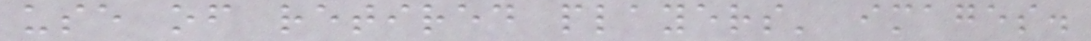use of retired players' images.
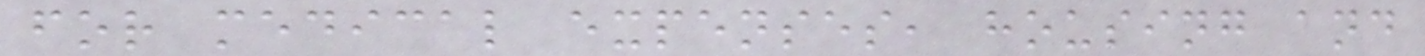for medical expenses, housing and
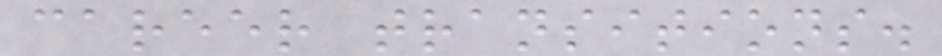career transitions.
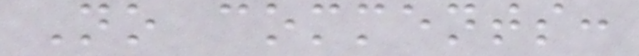No comments:
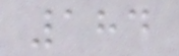184
